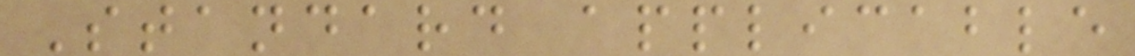Standard applicable
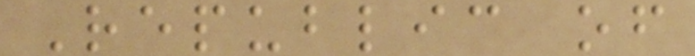Republic of
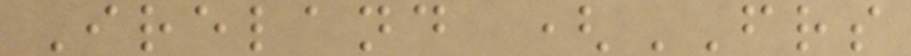Ireland (FRS
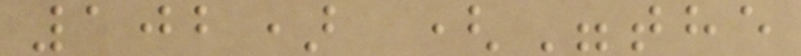102) ("the
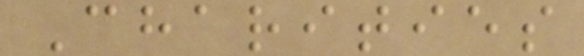Charities
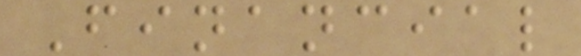Financial
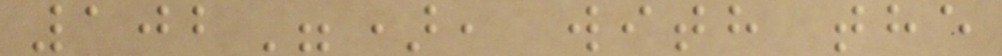102"), with the
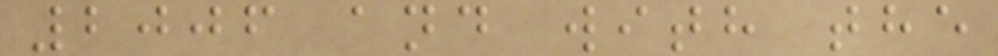2006 and with the
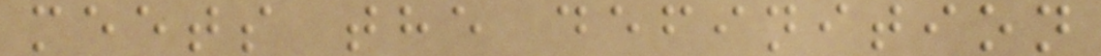meets the definition
